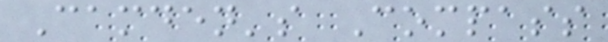Camden's Compass
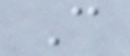C
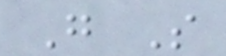G S
